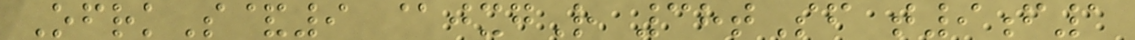OfrkS&9 @jxgR 38tSf t9f1
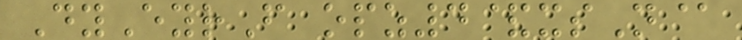DyEyrF opz4&xsN@
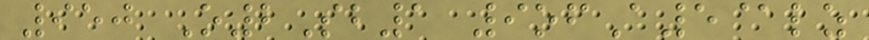950 O2Sb1 9ofA5@lz
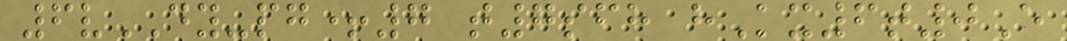6vDY-pg+7 t7sfh hKx6t0E
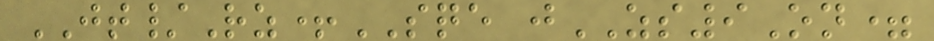JT/Rz+SQE jZS9On=
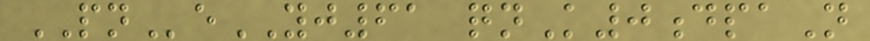PNeYJ61 qnK0dpaN
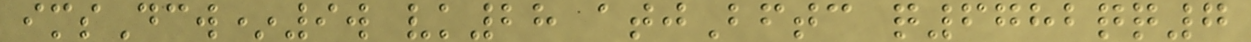imsDcw*9w vk28 atjBftc q6782qq7
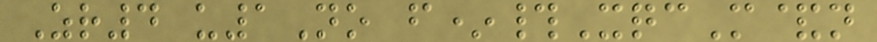Zr4 u1No f*#XqcM&n
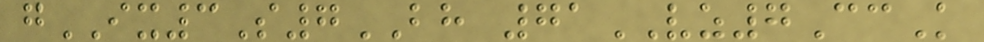gIX3S7BH 71VZ7CcK
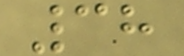38
